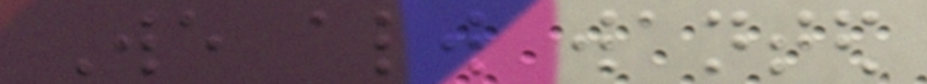We always wanted
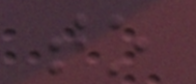to
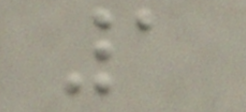1
